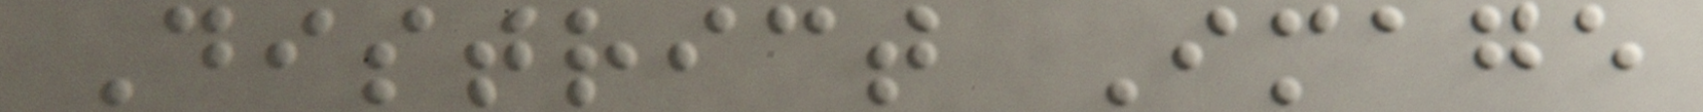District Image
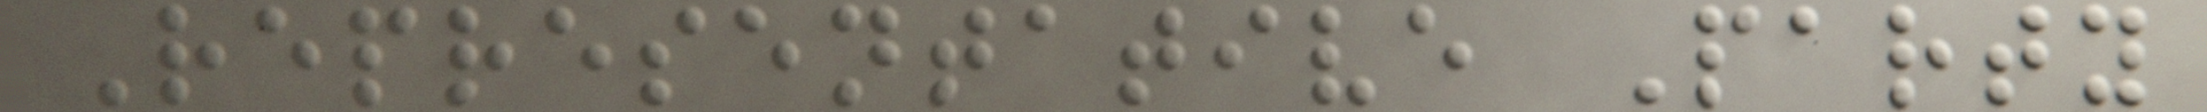Representative Party
